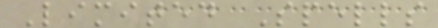Limited Spells
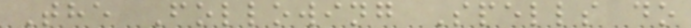The Following Spells do
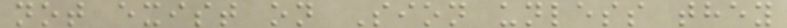not exist on Sion unless they
